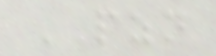PZN
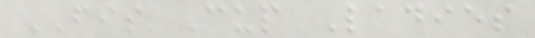FIS Cup Ladies
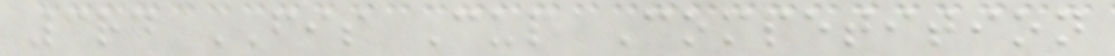3rd FIS Cup Competition
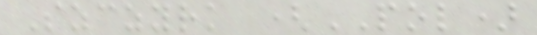Szczyrk (POL)
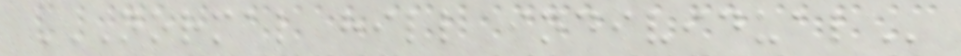NORMAL HILL INDIVIDUAL
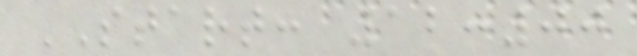START: 12:00
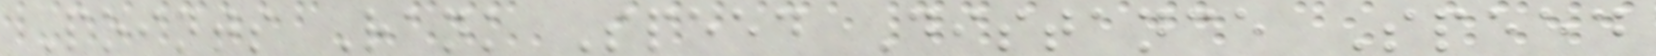Points Rank Speed Distance Speed
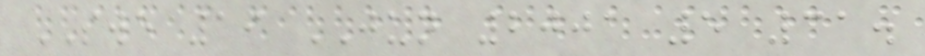SWE 19 JUN 2001 5 31.
